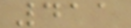411
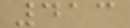413
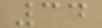34
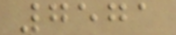7571
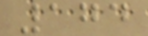174
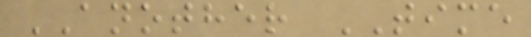ANOTHER TIME
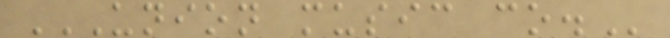UNION MUSIC CO.
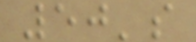50's
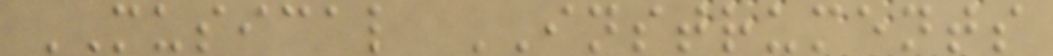MUSICAL INSTRUMENTS
